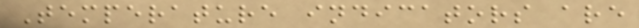Temperature indicators are
